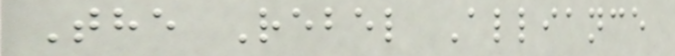The Rebel Alliance
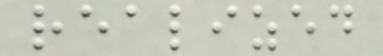realized
